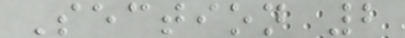Section 2
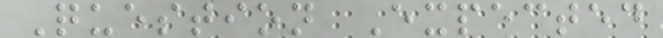Question Expected
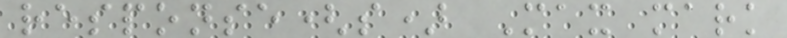response(s) Max mark
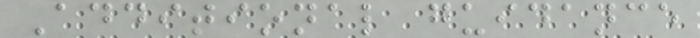Additional guidance
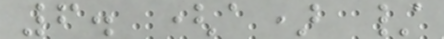6. (a) /
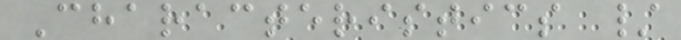Characteristics /
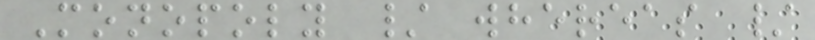Monopoly / whereas /
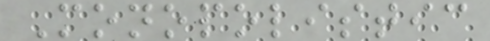Monopolistic
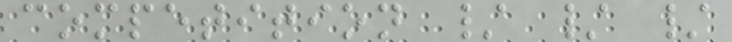competition / / /
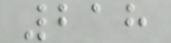218
